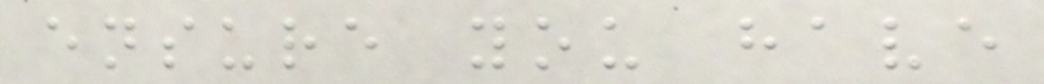ensure you have
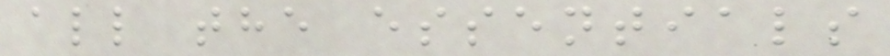all the essentials
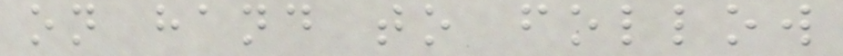on hand to follow
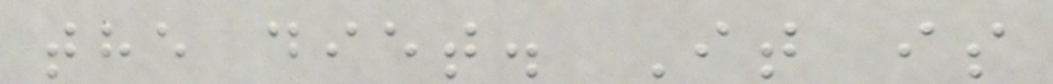the diet. It is
